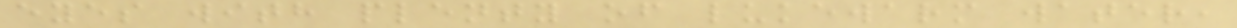eyes with plenty of lukewarm water,
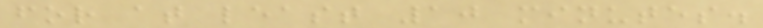for at least 10 minutes.
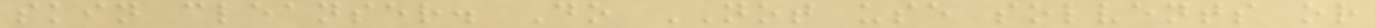skin cleanser. Do NOT use solvents or
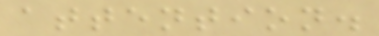attention.
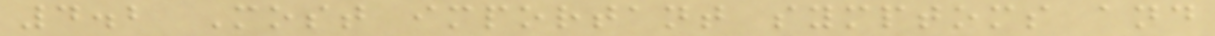4.2 Most important symptoms and
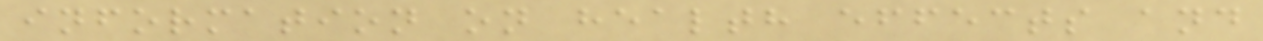information on health effects and
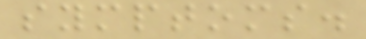symptoms.
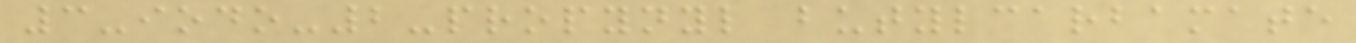3-iodo-2-propynyl butylcarbamate
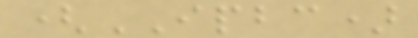(IPBC)
